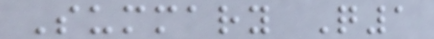Summary Q1
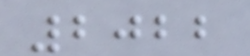2022
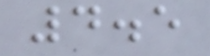4.5
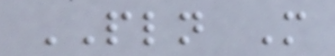PLN M
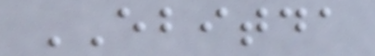EBITDA
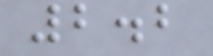2.2
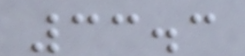33.3
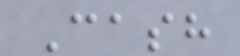Cash
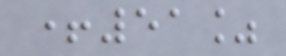+51%
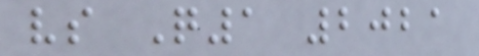vs Q1 2021
